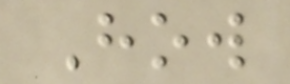How
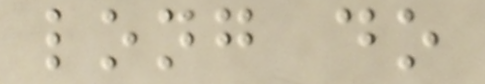long do
